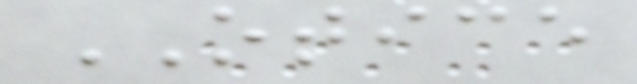OTICE
